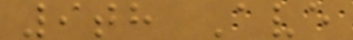9th Ave
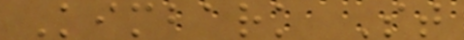Kimbark St
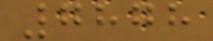7878
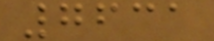7631
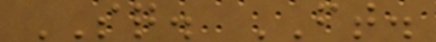SQ. FT.
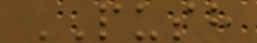PUSH
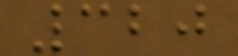320
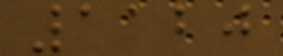1120
